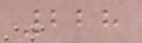228
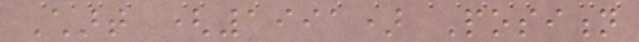Chart (1991) Position
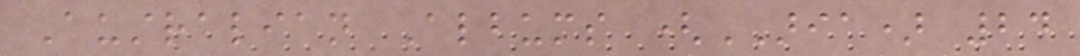Australian Albums (ARIA) 24
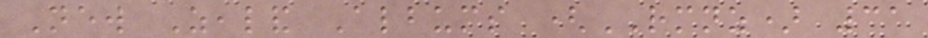New Zealand Albums (RMNZ) 31
